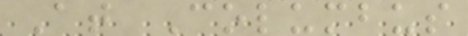At Columbus
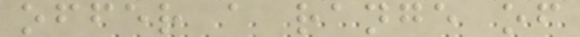offer a range of
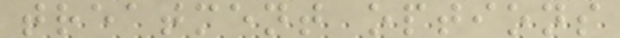treatment options
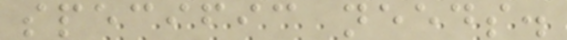specific needs.
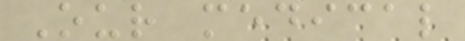Our medical
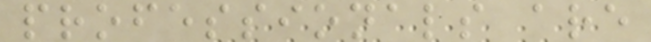professionals are
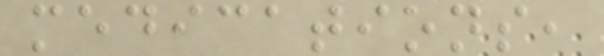medications,
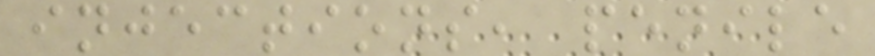injections, penile
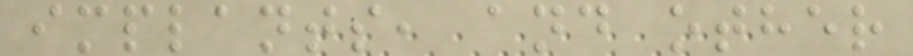implants, and other
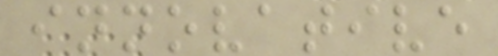innovative
